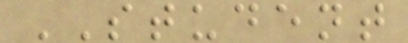STUDENT
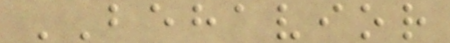BEHAVIOR
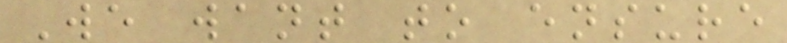We want to ensure
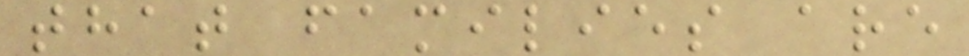that families are
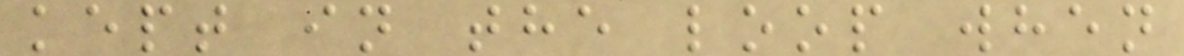kept in the loop when
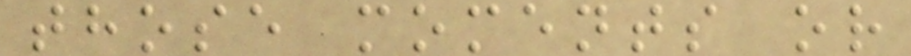those moments or
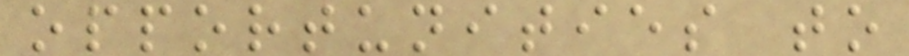opportunities to
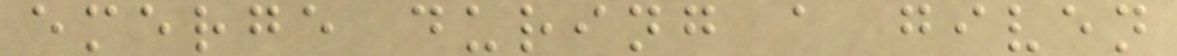emerge during a given
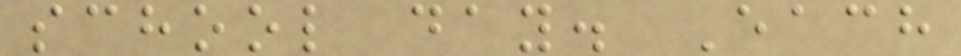school day. Each
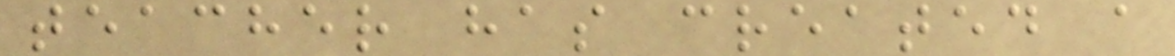teacher has created a
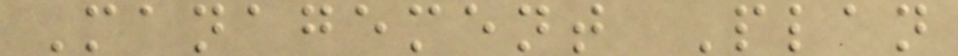Management Plan
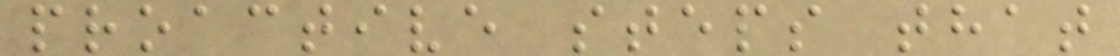proactive steps that
